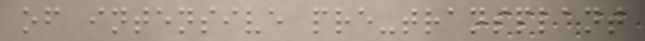of intensive pre-transplant
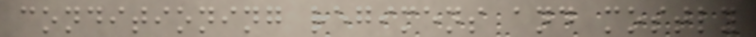conditioning regimens and mostly
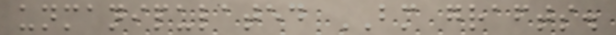unmanipulated BM grafts.
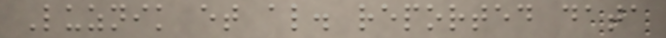Luznik et al. reported data
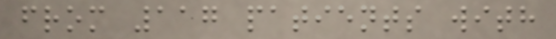from 117 patients with
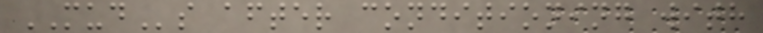MUDs after conditioning with
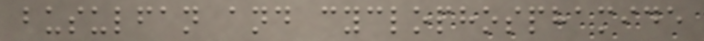busulfan and cyclophosphamide
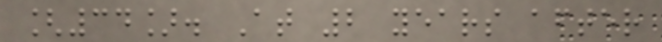[34]. At 2 years after
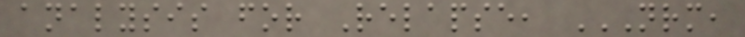analysis for Relapse, NRM,
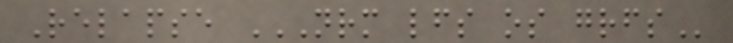Relapse NRM LFS OS GRFS
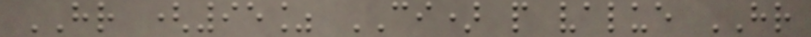HR (95% CI) p value HR
